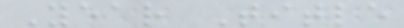Year Title
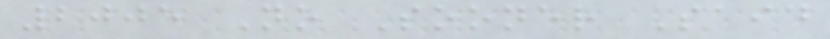2005 No Sooner Said
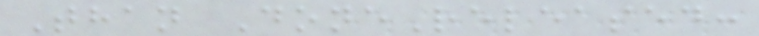Than DoneReleased:
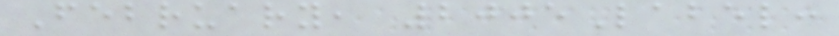February, 2005Label:
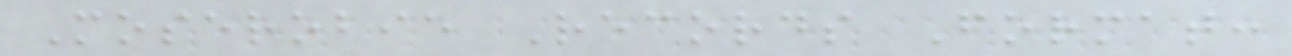Moserobie Records Format:
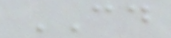CD
